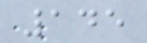145
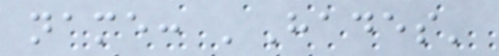name: 'Hades'
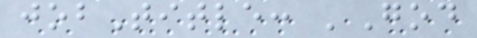jobTitle: 'God
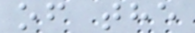of the
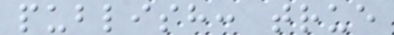publish: true
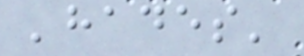'hades'
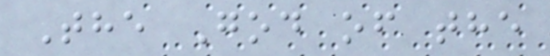The God of the
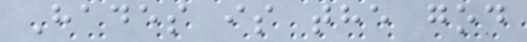Hades is the god
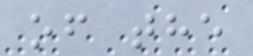of the
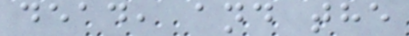dead, and the
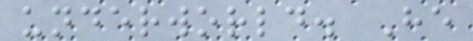underworld. He
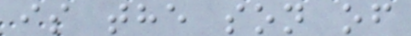is the son of
